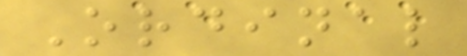Ordinal
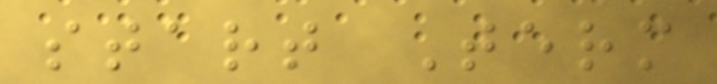start Term
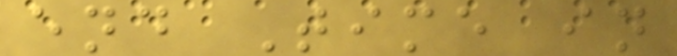end Time in
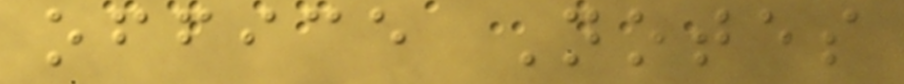office Notes
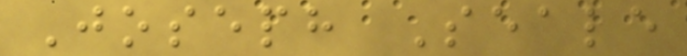Joseph Seale
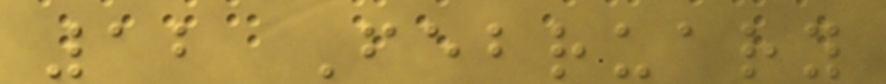12 February
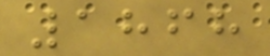1868
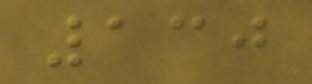130
